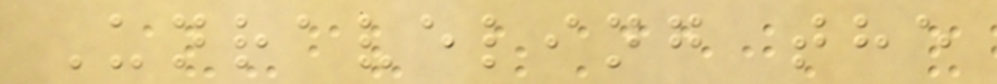Unraveling the
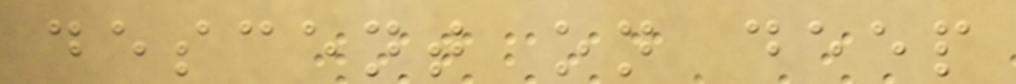descent on deep
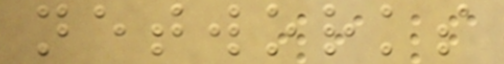networks
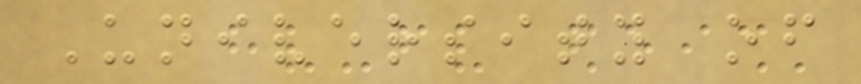University of
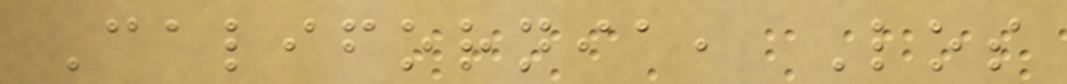California, Los
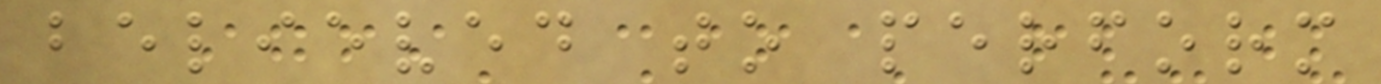believed to perform
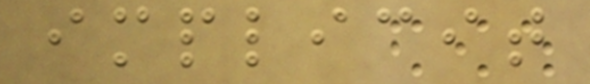implicit
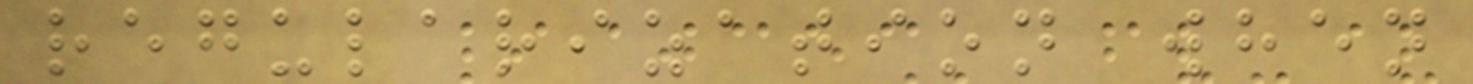regularization when
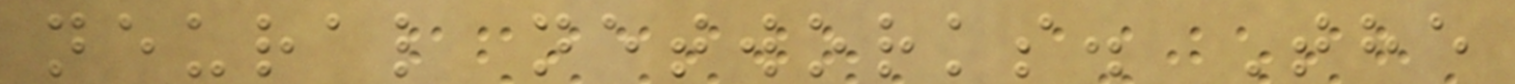neural networks. The
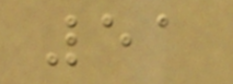51
